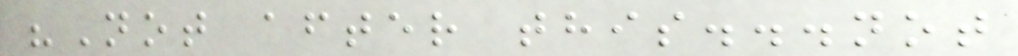"Not after this...not
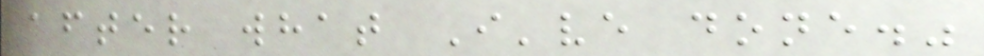after what I've done."
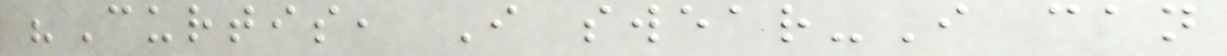"Curtis, I swear-I can
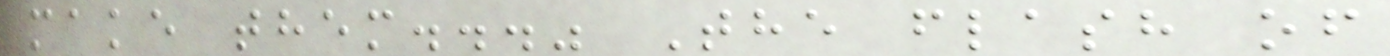make them..." The flash of
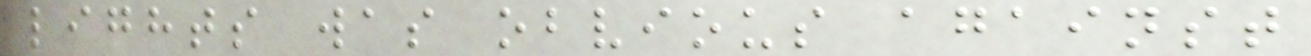lights was obvious against
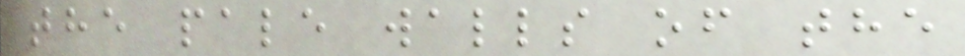the pale walls of the
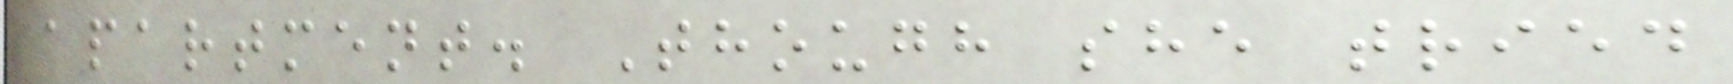apartment. Though she tried
